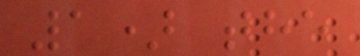1) the
